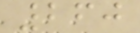260
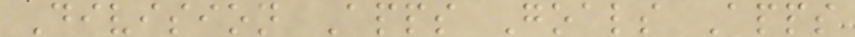Division Apps Goals Apps
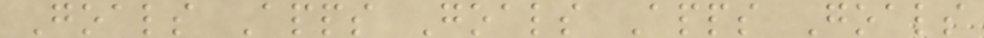Goals Apps Goals Apps Goals
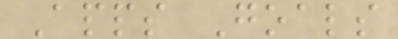Apps Goals
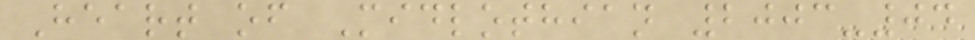Heart of Midlothian 2003-04
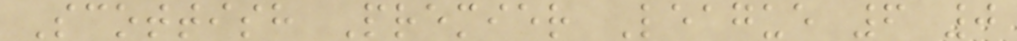Scottish Premier League 6 0
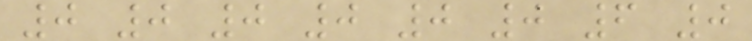0 0 0 0 0 0 6 0
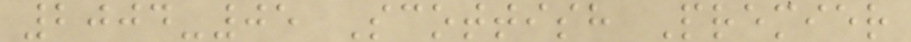2004-05 Scottish Premier
